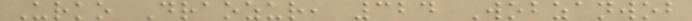Urko Draozur, 324 Wobzanwob
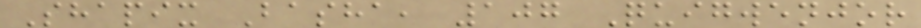Shapix Basha, 107 Quigwenjor
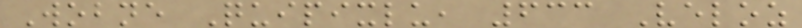Wobne Quipixlu, 633 Veloz
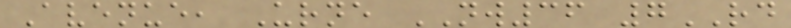Avenue, Urne NW36 7RD
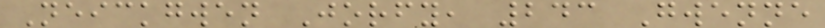Neickgwen Jorfy, 243 Gwenne
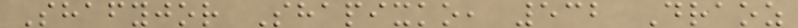Shafyjor Shapixko, 532 Draoz
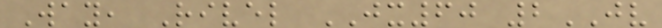Way, Rivel JX60 2JV
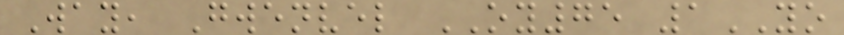Way, Gwenvel OY75 1YO
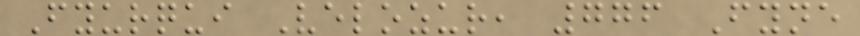Fyurqui Velozur, 776 Fyne
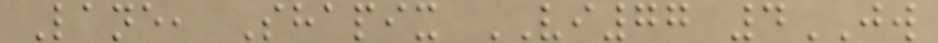Lane, Shapix VI77 4JW
